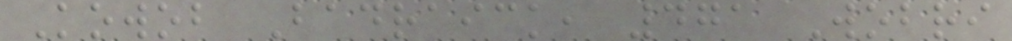Kowob Badraick, 471 Wobri
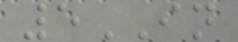5IN
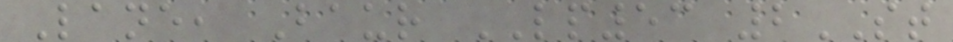Lane, Baur LP53 2ST
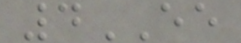4EE
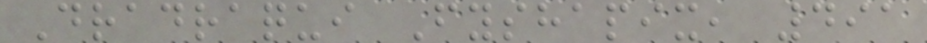Dradraqui Fyshapix, 491
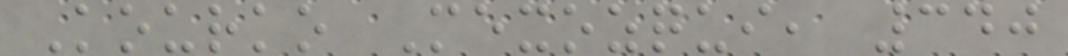Kourko Mexozqui, 340
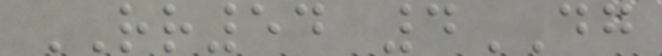RR54 4DG
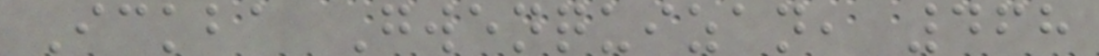Ickba Gwenquizan, 468
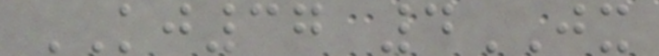KJ37 4JX
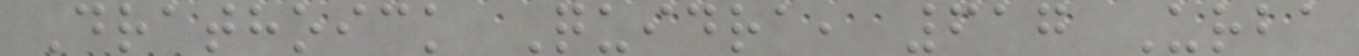Drathoick Quidra, 617 Urba
